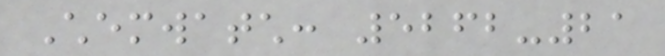Chemwatch: 5262-21
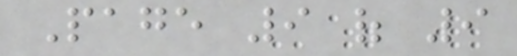Page 9 of 9
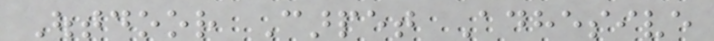Outdoor Carpet Adhesive
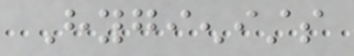Hygienists
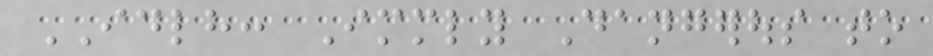IDLH: Immediately Dangerous to
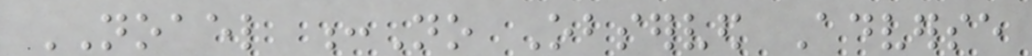NOAEL :No Observed Adverse
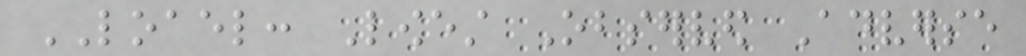LOAEL: Lowest Observed Adverse
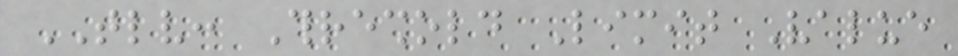TLV: Threshold Limit Value
